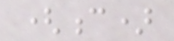(c)
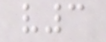v3
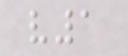v1
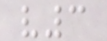v3
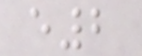e2
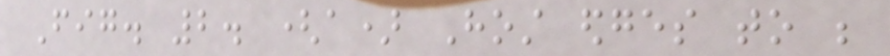Fig. 2. (a) Host edges to be
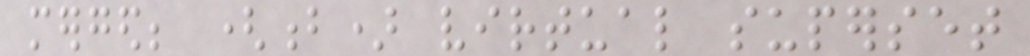merged; (b) virtual superset
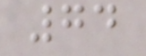74
